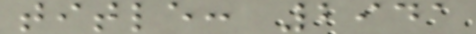title: 2941
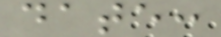date:
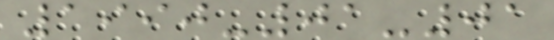1990-01-01
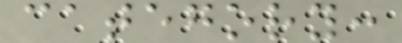category:
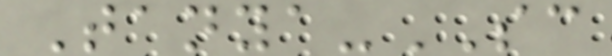Tanya-SC
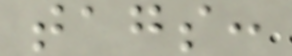tags:
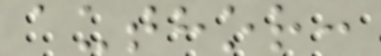author:
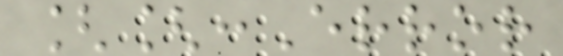[[:Error
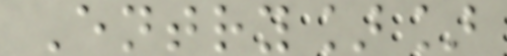Entry]]
